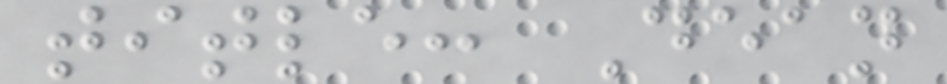title: Dean
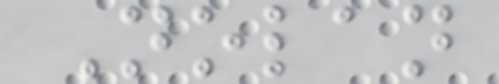Nolan
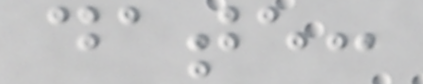date:
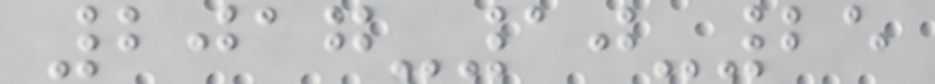2017-10-25
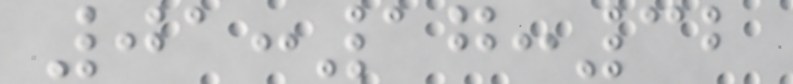01:17:32
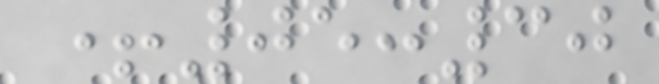+05:30
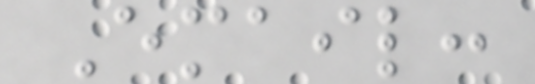Email:
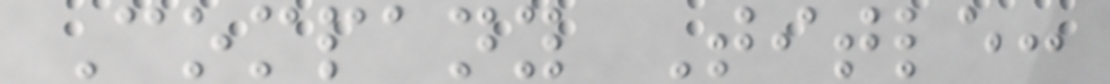Company Title:
